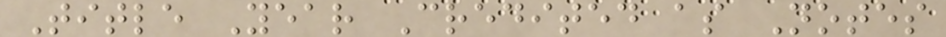Title Year Credited as Notes
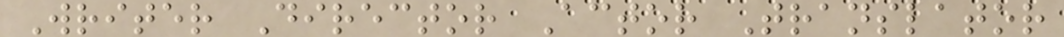Writer Director Actor Translator
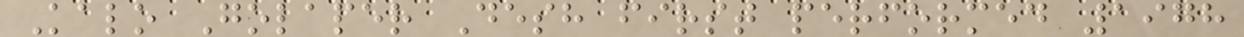Kalo Golaper Desh first performed 1978
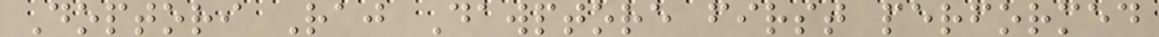Doptori Raj Dawptore first performed
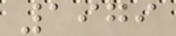1979
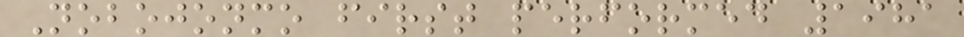Nobojonmo first performed 1981
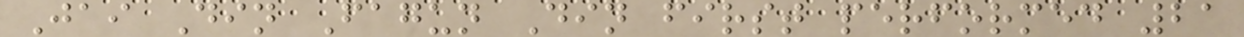Jai Din Fagun Din first performed 21
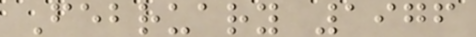February 1976
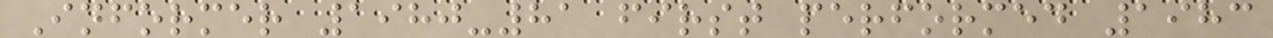Informer 1980-81 first performed 1983
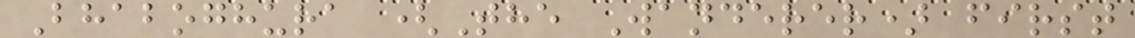Bhaboghura (The Wanderer) first
